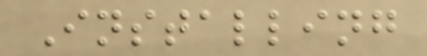Installing
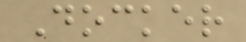Docker
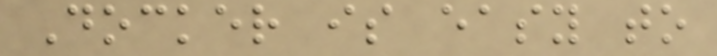Docker is easy to
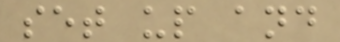set up and
